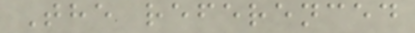The referenced
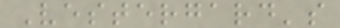Vestergard's
